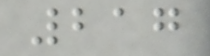217
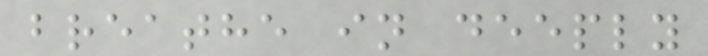breathe in deeply
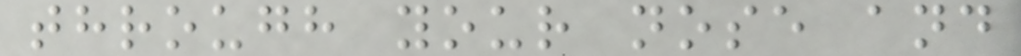through your nose and
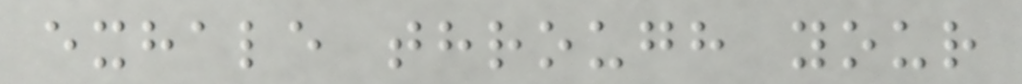exhale through your
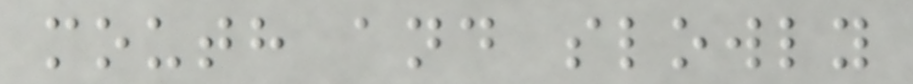mouth and slowly
